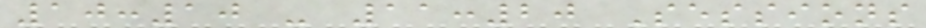10:10 - 11:20 Sessions
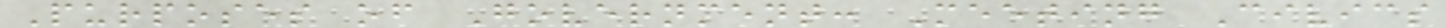Purposes of Government: Meeting Civics
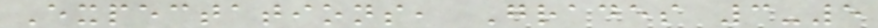Expectations, Grades 3-5
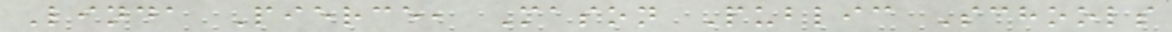Linda Pierce, Mason Public Schools
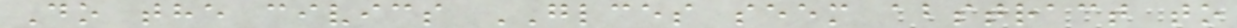Do the civics GLCES seem abstract to
